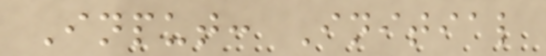Input: Initial
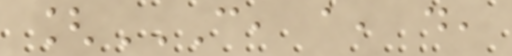[C, A, D,
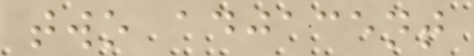two adjacent
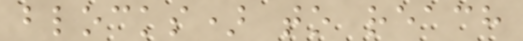blocks) to reach
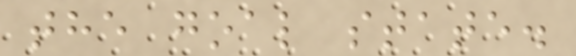the goal state.
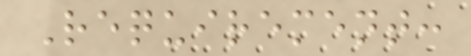Requirement:
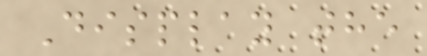Display the
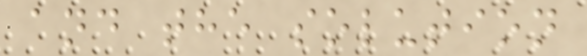and the solution
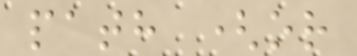path (or
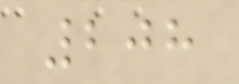208
